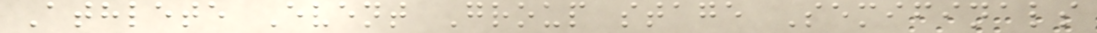Athlete Event Group stage Semifinals
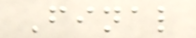Final
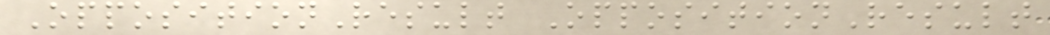OppositionResult OppositionResult
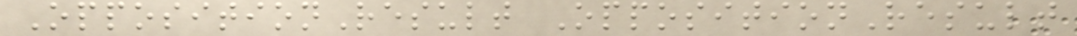OppositionResult OppositionResult
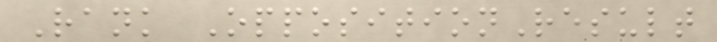Rank OppositionResult
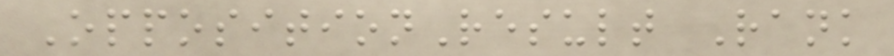OppositionResult Rank
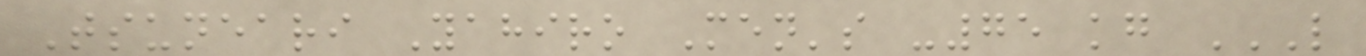Tsuneari Yahiro Men's -75 kg L
